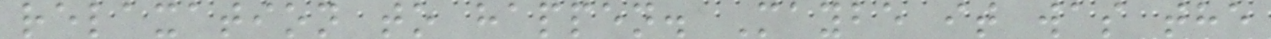relaxation to happen. Maybe it was the
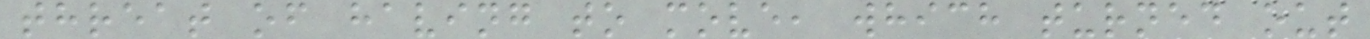threat of having to move, which turned out
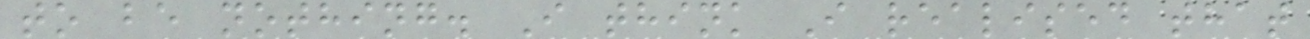to be nothing. I think I realised that
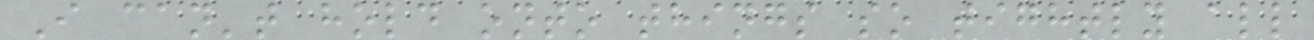I can't hold onto things so tightly all
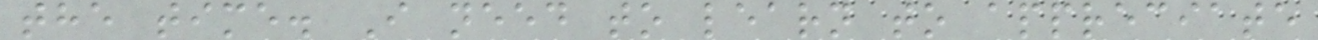the time. I need to learn to appreciate
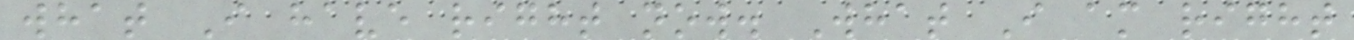what I have right now. What I am right
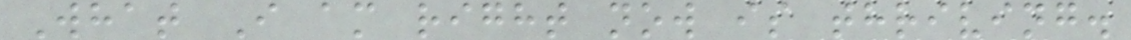What I am right now is thriving.
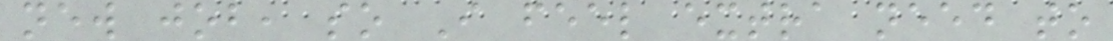new job, so I feel extra need to
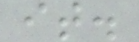it.
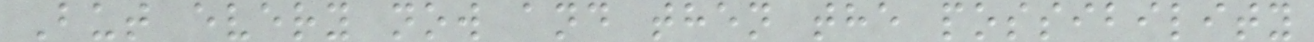But every now and then the possibility
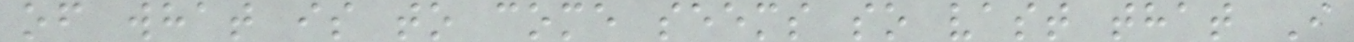of what is to come seems so vast that I
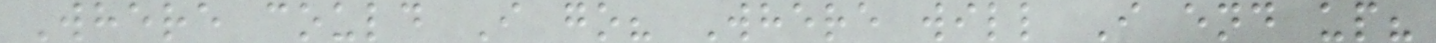Where could I go? Where will I end up?
